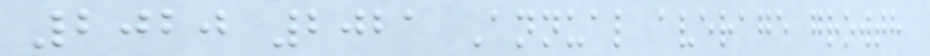2020 2021 Annual average growth
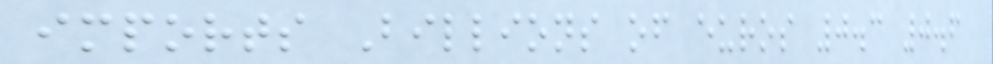imports Billions of euros 0.3 0.6
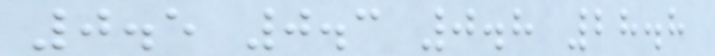0.5 0.3 0.8 28.8
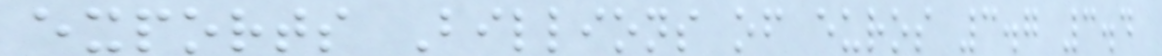exports Billions of euros 3.7 3.4
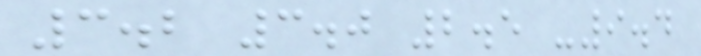3.2 3.0 2.5 -9.4
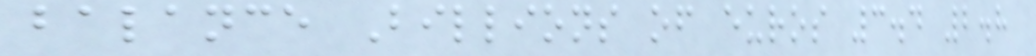balance Billions of euros 3.4 2.8
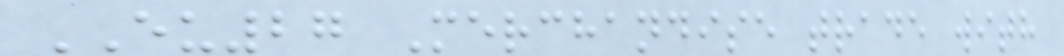EU27 Merchandise trade with
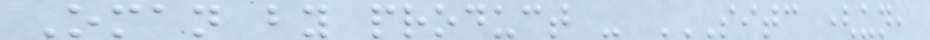Oman by product - SITC (UN,
